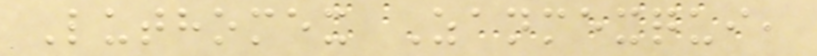Luthomex Zanmexqui,
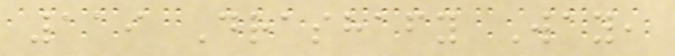119 Drashafy Way,
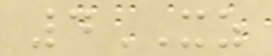4XZ
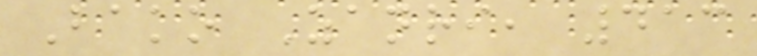Bako Zanri, 413
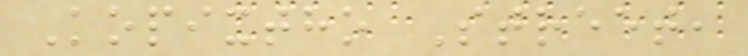Kopixtho Street,
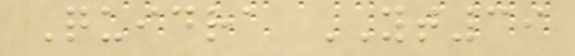Quidra YT39
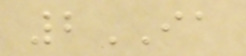2IA
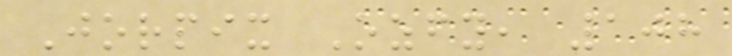Jorpix Ozfy, 108
